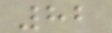82
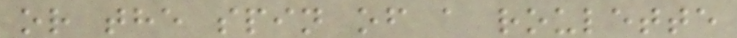or the spin of a roulette
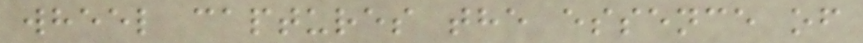wheel captures the essence of
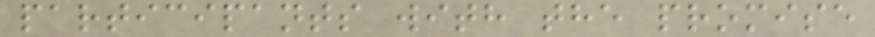participants with the promise
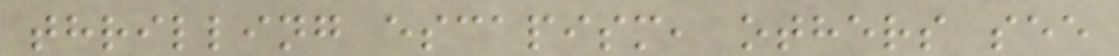thrilling escapism, others see
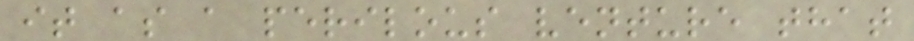it as a perilous venture that
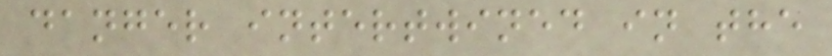danger intertwined in the
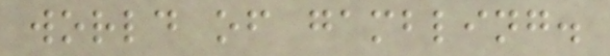world of gambling.
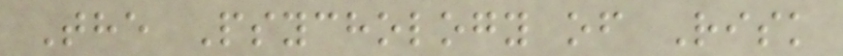The Psychology of Risk
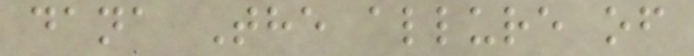dana The allure of
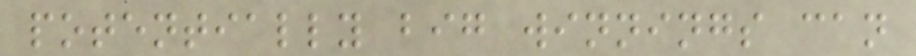potentially big winnings can
